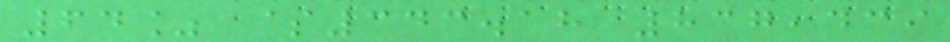64% $343.18 837,439
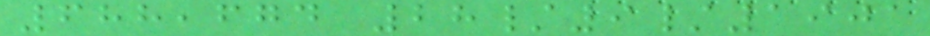688,674 28/9/1901
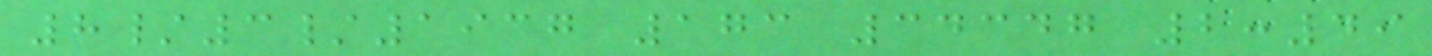8/3/1937 173 34347 2:49
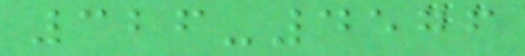326-4576
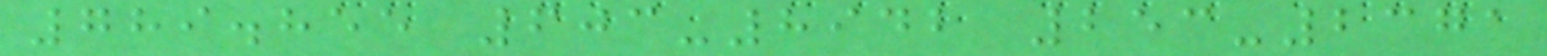789.855 603-8942 253-2371
